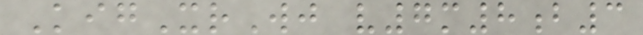KigXrWj v7m8b3
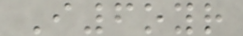I6oyr
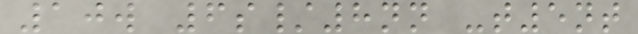10w 6s/8nn -t5nt
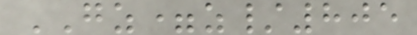GZ=z/805
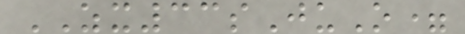ZX33sJuO=
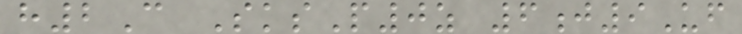h2C SksP0z 6j9Uf
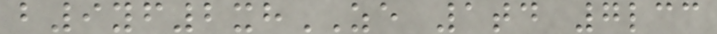b9yf2xhZE 1td 7lcc
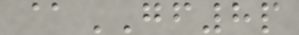@GF8p
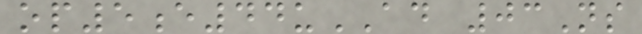op5e44uAD 03Ns
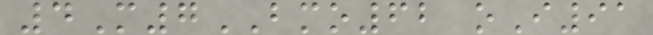4M7BMO62 oI91
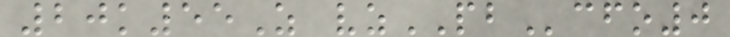20k55Z vzPBcfo0
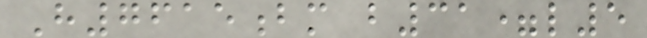H7615bm b31=l5
